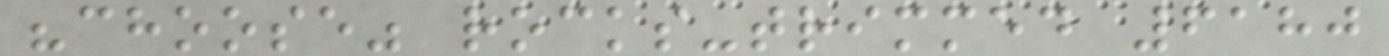"choose" rocks-trimmed 6180
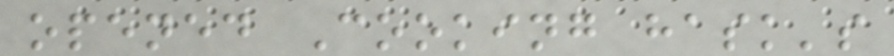opened Cooking hask's
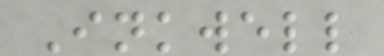Inkwell
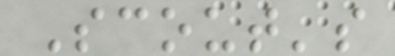Scout's
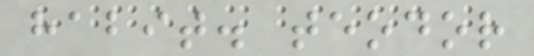habit. teodor
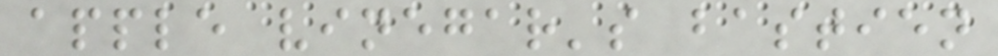apple vinegar's bastien
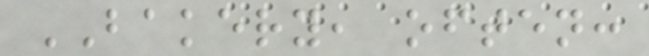BAKERY, often:
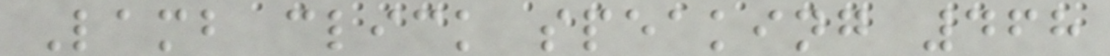Lamb click speaking 468
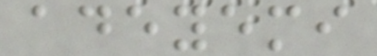adeyemi
